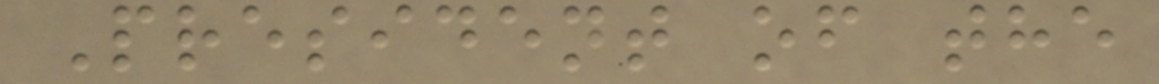President of the
